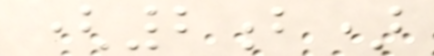(2b)
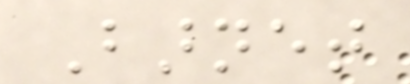Barnet
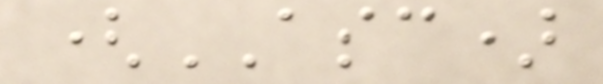(ASC)
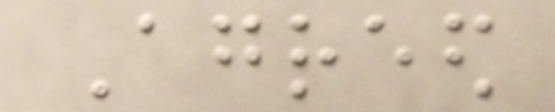Agreed
